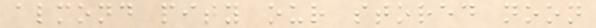almond pity our stored noon
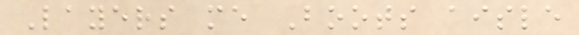Layers me Boots aisle
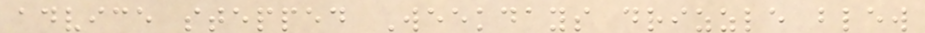advice stepped Weekdays drizzle blew
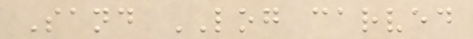Sand LOG carved
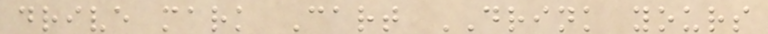drive mark Cart DRINK yours
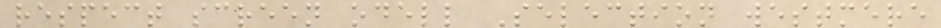respect screen odell Selection westmere
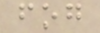fog
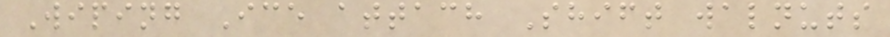Wiping Ice attach Shift walnuts
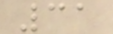31
